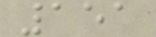151
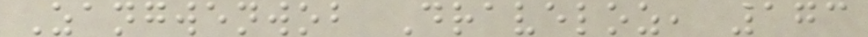Zangwenwob Draveloz, 173
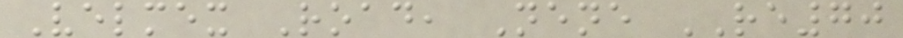Velmex Road, Nene RE70
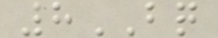8BQ
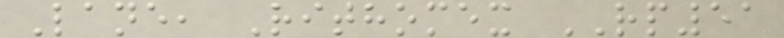Lane, Rithomex RP51
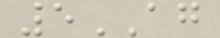5AG
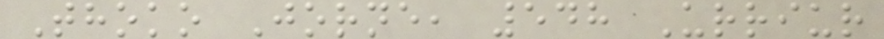Thoko Jorne, 548 Urriur
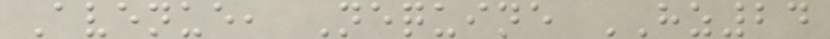Avenue, Nequine HZ24
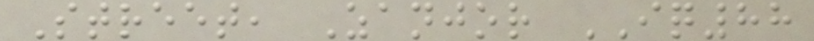Street, Zanjor IQ88
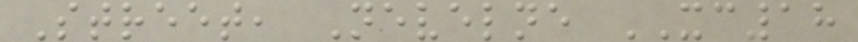Street, Nevelne XC18
